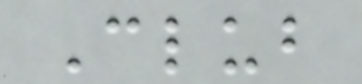Club
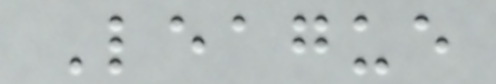League
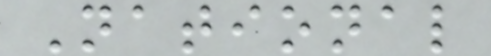National
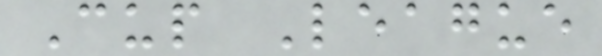Cup League
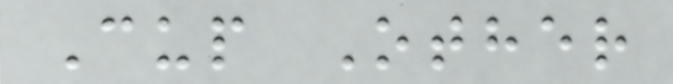Cup Other
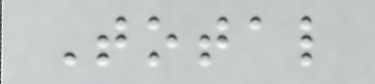Total
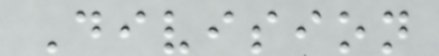Division
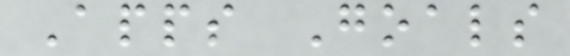Apps Goals
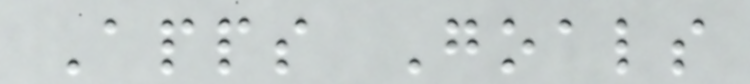Apps Goals
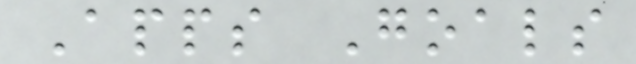Apps Goals
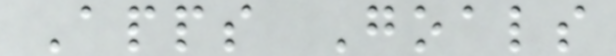Apps Goals
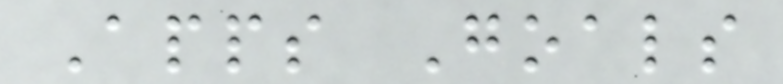Apps Goals
